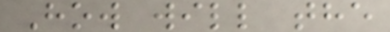How will the
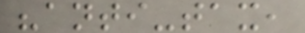"anti-tax,
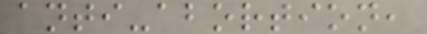anti-abortion,
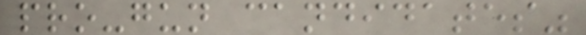pro-gun candidates"
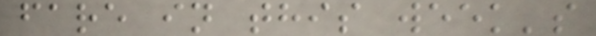fare in this week's
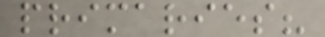primaries?
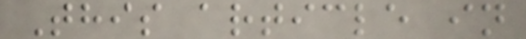This article in
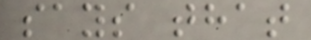says that
